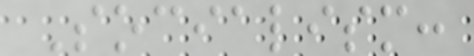Socialism:
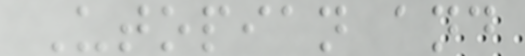Utopian and
